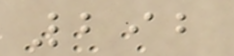292
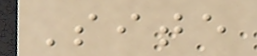Site
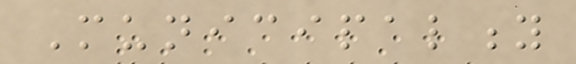Municipality
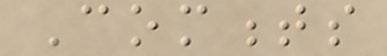Comments
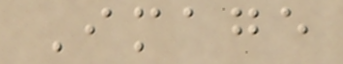Image
